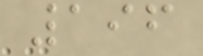196
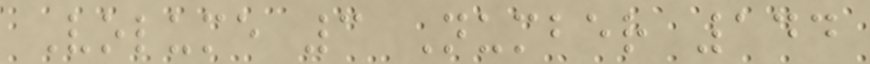Volume 3 Number 144
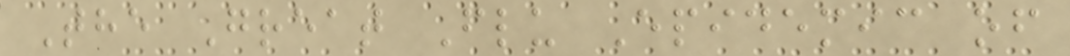The Great Flu Epidemic of
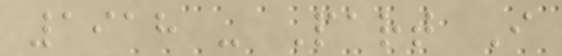1918 - Part I
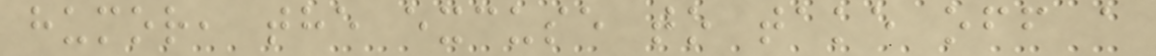humor, the excuse to take off a
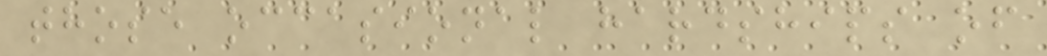those occasional hardships of
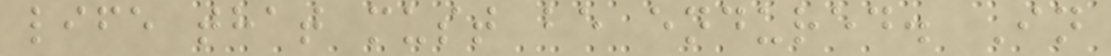life that must be endured. In
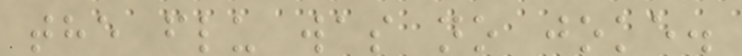the flu was no joke.
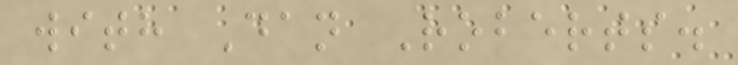with Dan Roberts.
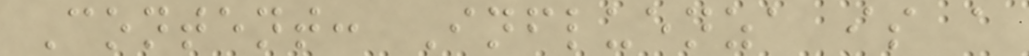Content: Influenza is a
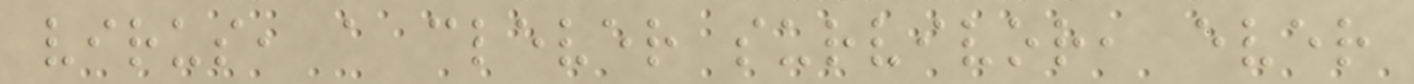virus, a clever survivor, ever
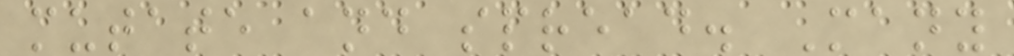mutate and spread. Many
